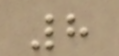8
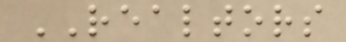REALTORS
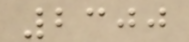2300
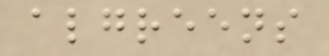algreens
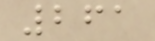261
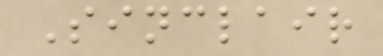Sinclair
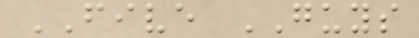FIVE GUYS
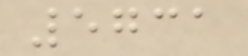5731
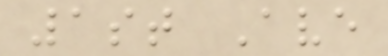1st Ave
